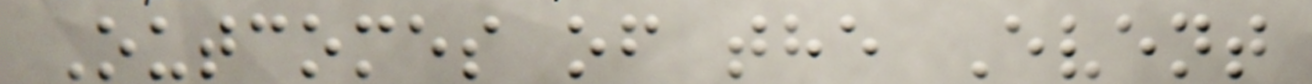Outcomes of the Event
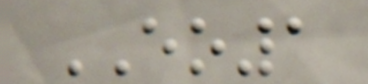EO1
